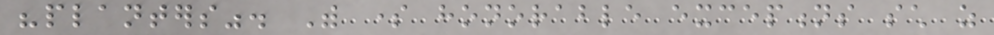"planters". With some honorable exceptions such as
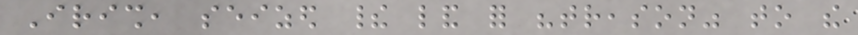Irish, seized their land for "treason" to the
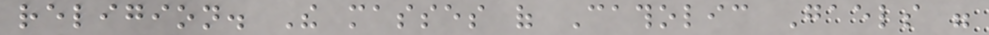religion. The masses of Catholic Gaels were
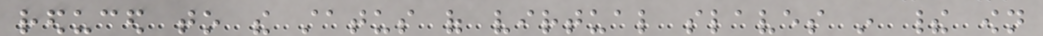reduced to the status of virtual slaves in their own
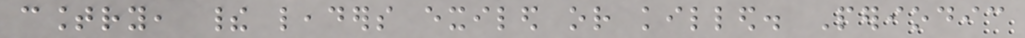country, their leaders exiled or killed. Periodic
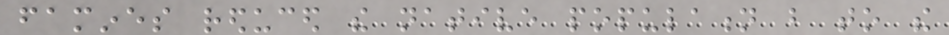famines reduced the native population but to the
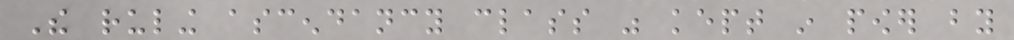The ruling ascendancy class was kept in power by
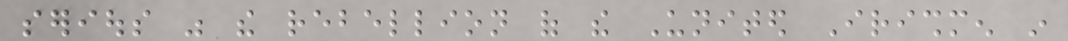serious was the rebellion of the United Irishmen in
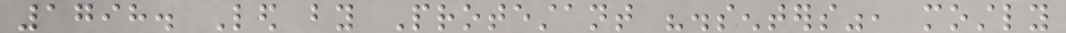1798. Led by Protestant "dissenters", mostly
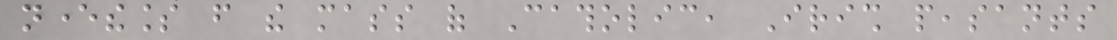nevertheless from the mass of Catholic, Irish peasants
